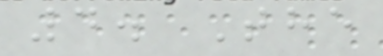4. The
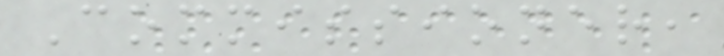Commissioner,
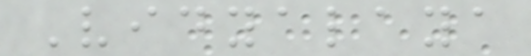Vidyalaya
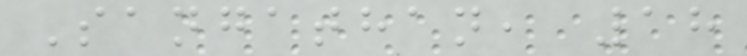Sangathan, 18
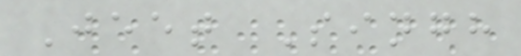Jeet Singh
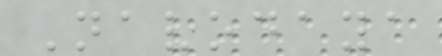Navodaya
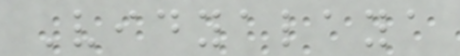Vidyalaya
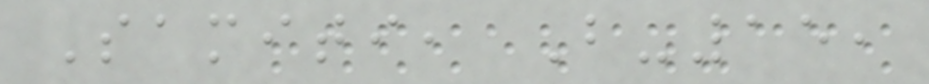Samiti, B-15,
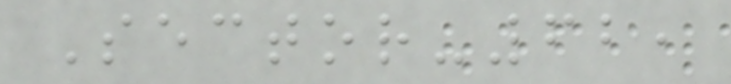Sector-62,
